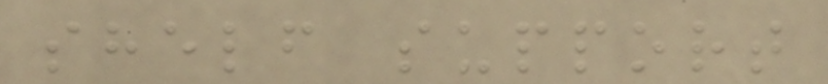shelf support
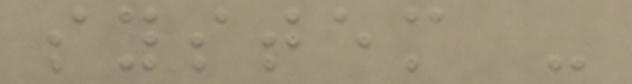system -
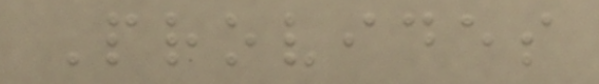Provides
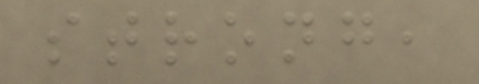strong,
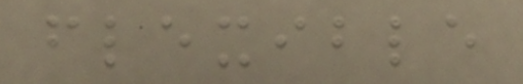flexible
